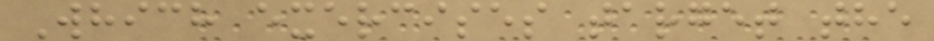Which exercises target the
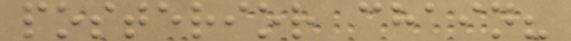posterior chain?
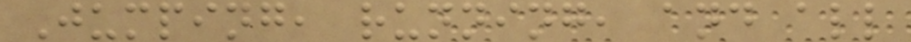Jumping, running, and all
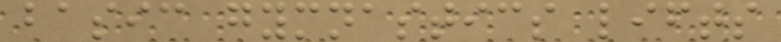basic gymnastics lifts
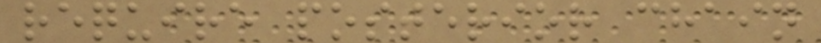require posterior chain
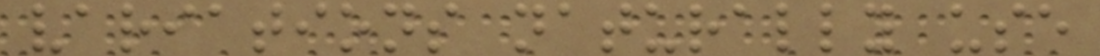variations naturally use
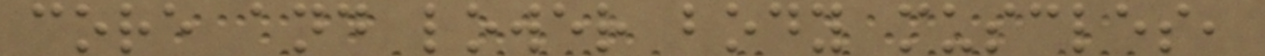core and lower body muscles,
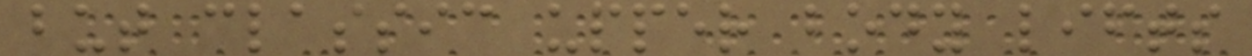but classic upper body lifts
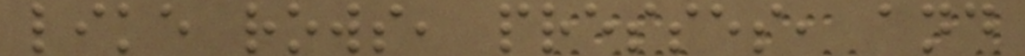like rows, presses, and
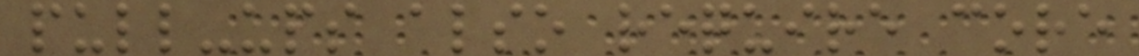pull-ups also require core
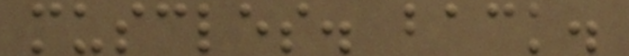muscles. back.
